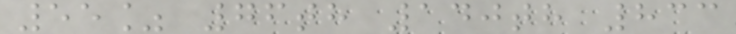55% 76th 140th 833
